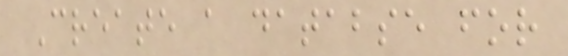Create a databse for
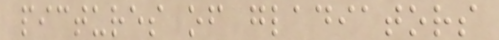pictures of gladiators
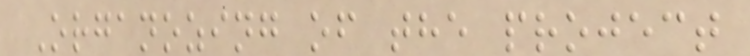Organozing of the project
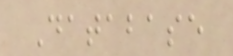Database
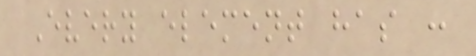Every element has :
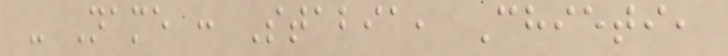- Name : Stabia, Chieti,
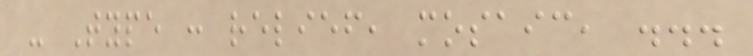- Type : relief, mosaic, ...
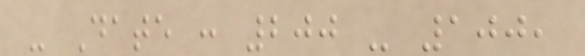- Date : 200 - 100,
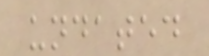undated
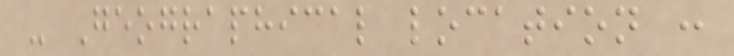- Geographical location :
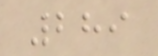289
